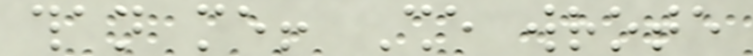than me! She wrote
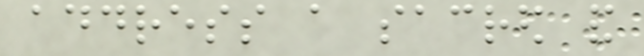address a sacred and
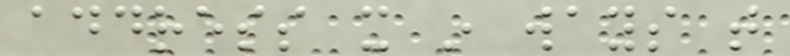address it in ways that
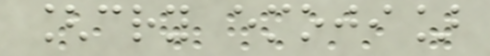[cry emoji]
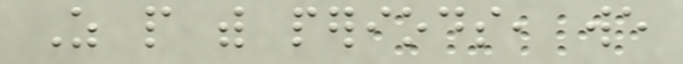As people with periods, we
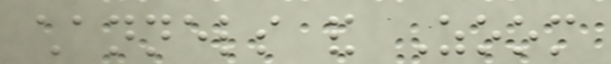channels and Zoom
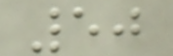50
